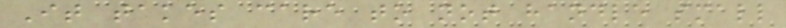It takes care to not handle small
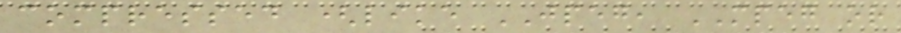compressed (like JPEG, MPEG or
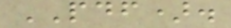PDF).
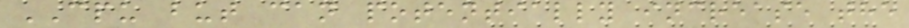CPU but can potentially increase the
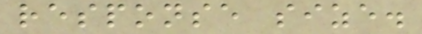response size.
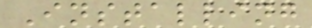Installing
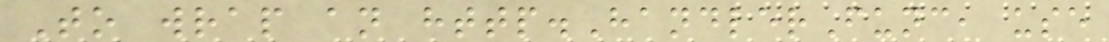To wrap an http.HandlerFunc, use
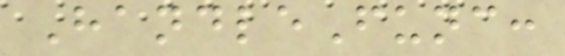HandleFunc:
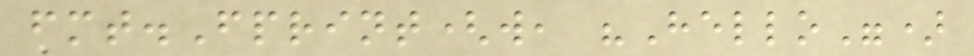fmt.Fprint(w, "Hello")
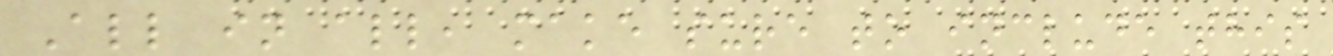All in all, make sure to include this
